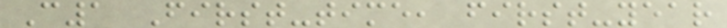C1 First-time, first-year
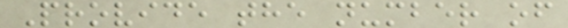Provide the number of
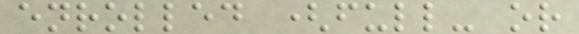enrolled (full- or
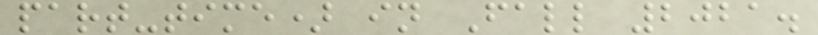part-time) in Fall 2021.
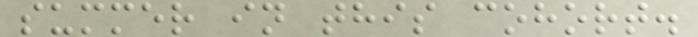summer in this cohort.
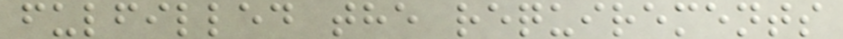fulfilled the requirements
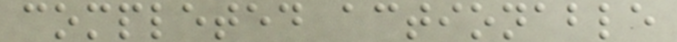completed actionable
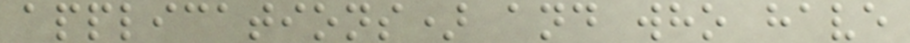applications) and who have
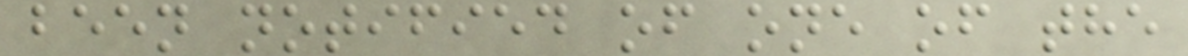been notified of one of the
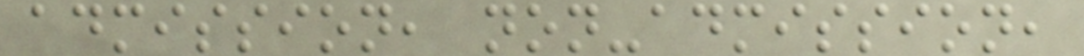admission, non-admission,
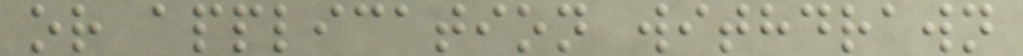or application withdrawn
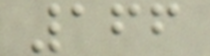166
